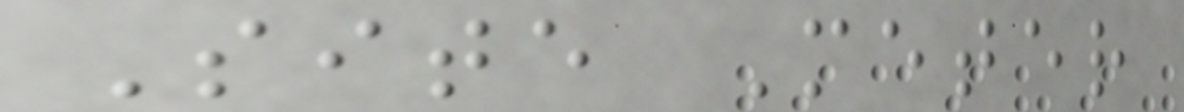Site Meter
